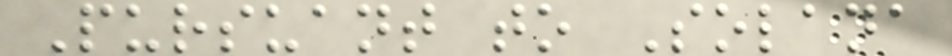Pursuant to Solana
